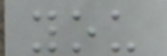you
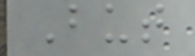But
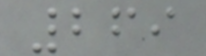269
